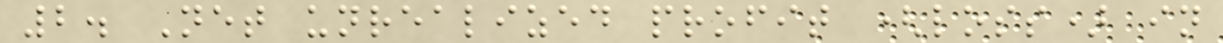2. Net unrealized profit (loss) in
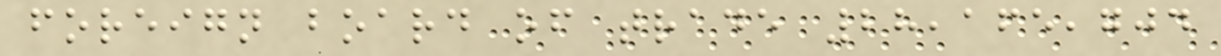foreign board of trade 28,165,704
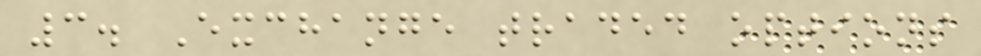3. Exchange traded options
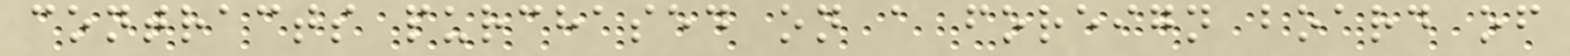contracts purchased on a foreign board of
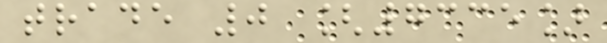trade 0 [7335]
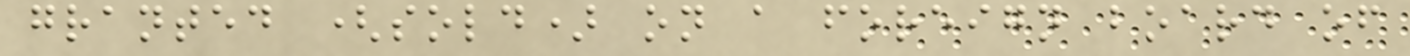granted (sold) on a foreign board of
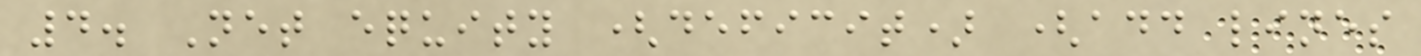4. Net equity (deficit) (add lines
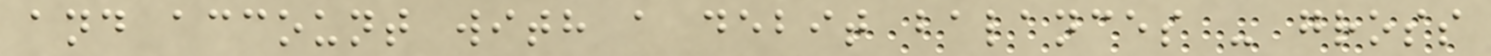and account with a debit balances - gross
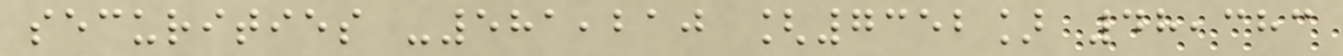securities -581,210 [7352] 48,383
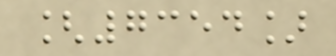[7354]
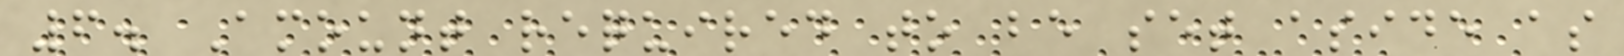6. Amount required to be set aside as
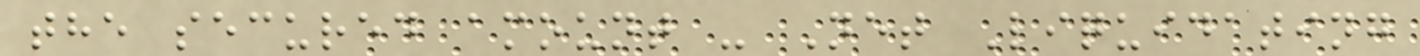the secured amount - Net Liquidating
